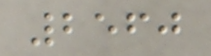2560
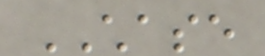CHASE
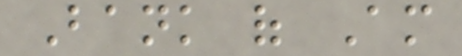Bank of Am
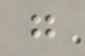go
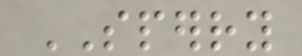SPERRY
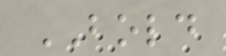BOLD
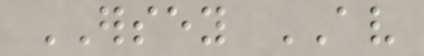ERSEY AV
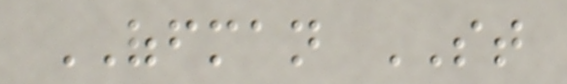OFFMAN ST
